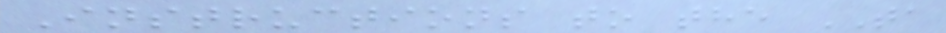Instructions to the TA
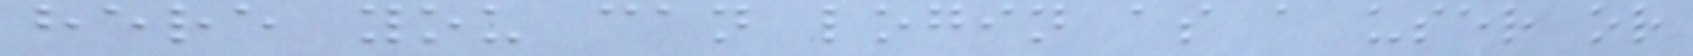here you can login as a user or
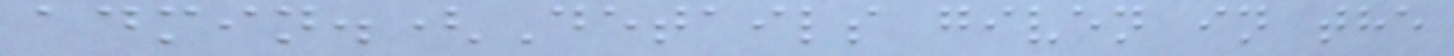admin.(Details given in the
